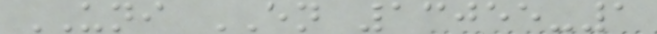UNI EN 13055-1
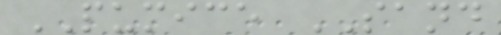PUMICE SAND
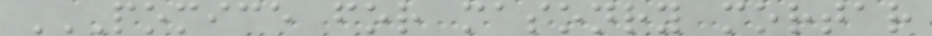POMICE FOR MASONRY MORTAR
